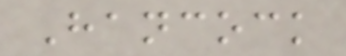Hancock
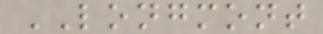LONGMONT
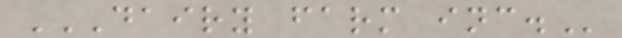DAIRY FARM INC.
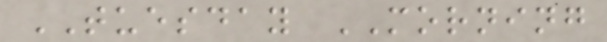TUESDAY MORNING
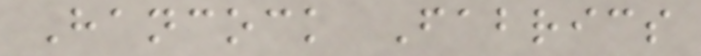Hancock Fabrics
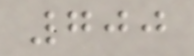700
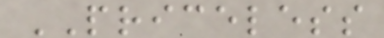PRICELESS
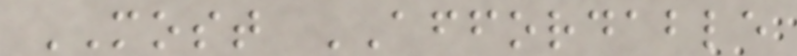MOST AFFORDABLE
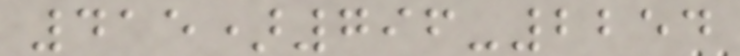415)796-2254
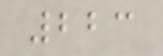223
